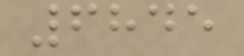6845
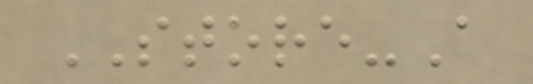STORE-A
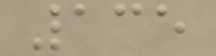135
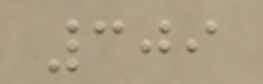309
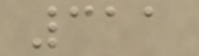311
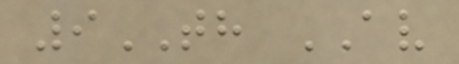9TH AV
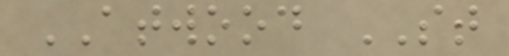ATWOOD ST
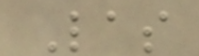Las
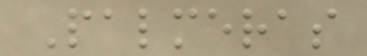Palmeras
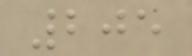205
